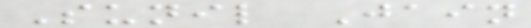Sunil Jain
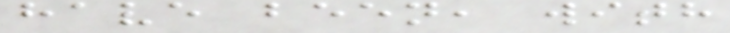have been, with
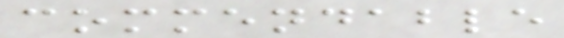commendable
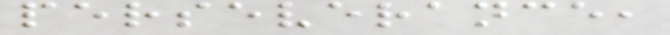perseverance,
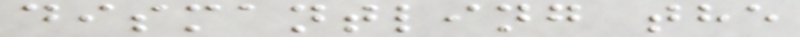dismantling the
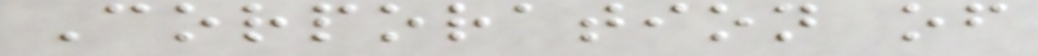Corporation of
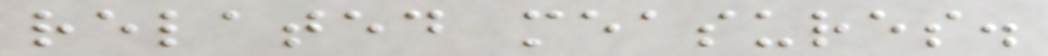related measures.
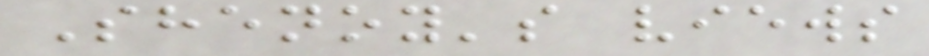Shenoy's views
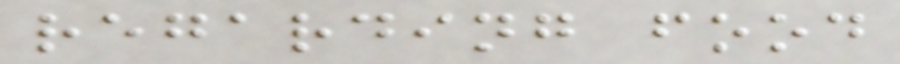regarding food
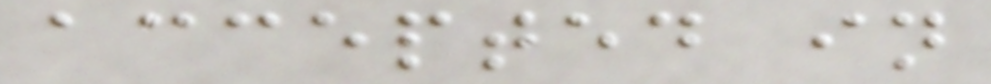accepted in
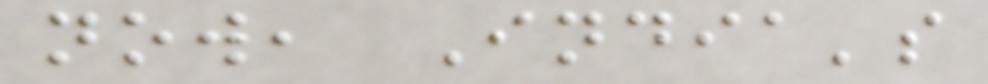now, India's
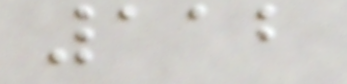112
